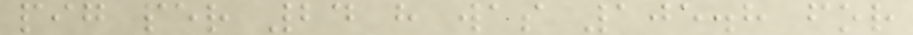pig per 24 h was 105.8 for
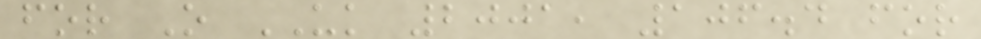for O UK 2001, 106.4 for
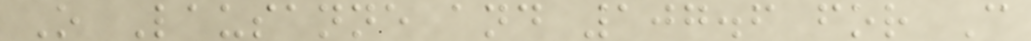O Lausanne and 107.6 for C
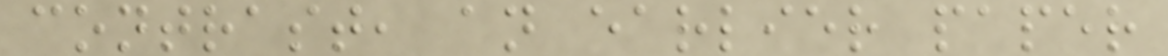contrast, an earlier paper
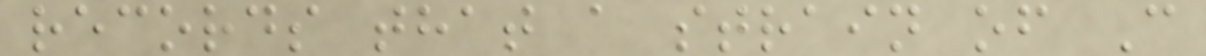records that a strain of C
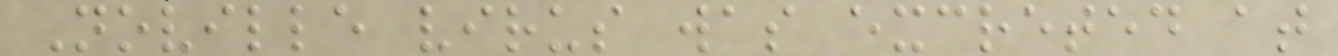Noville virus was excreted at
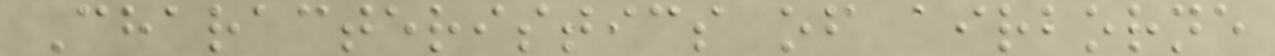Characteristics of airborne
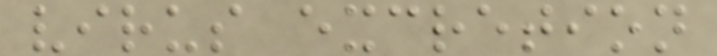virus excretion
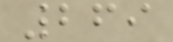269
